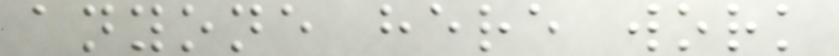anyone here work
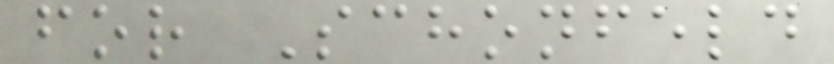for Schonfeld
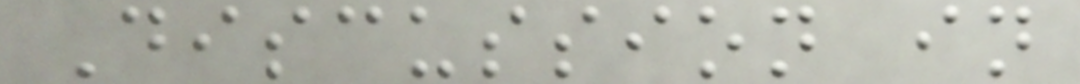Discussion in
